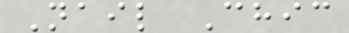Nail Chic
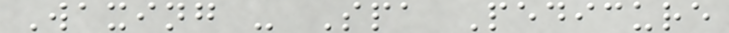Waxing - Spa Pedicure
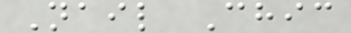Nail Chic
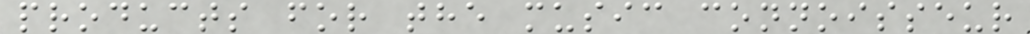products for the music connoisseur
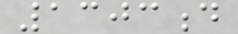1303d
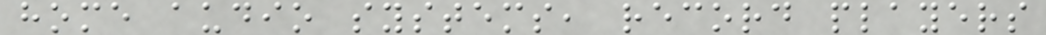home audio systems, record players
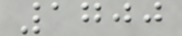1700
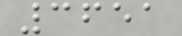3651
